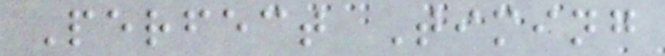Perfect Timing
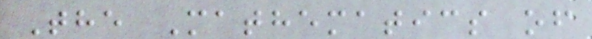The Mathematics of
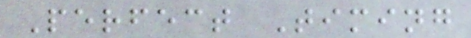Perfect Timing
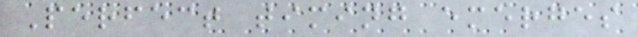Perfect timing emerges
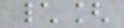\[
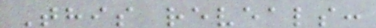This reveals:
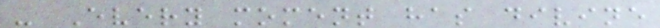- Every moment has divine
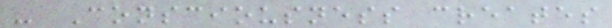- Consciousness creates
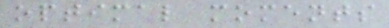optimal moments
